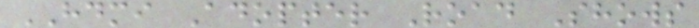HDMI Adopter Road Shows
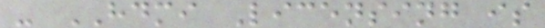- HDMI Licensing is
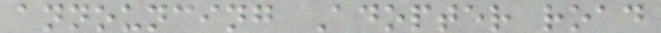announcing Adopter road
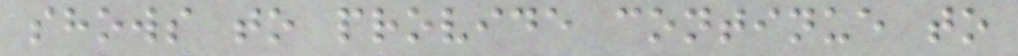shows to provide continue to
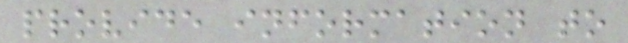provide information to
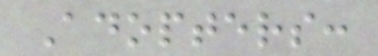Adopters:
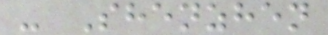- Shenzhen
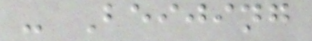- Beijing
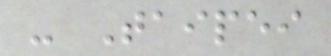- Taipei
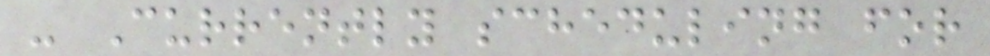- Currently scheduling for
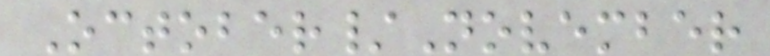October/November
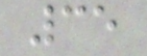35
